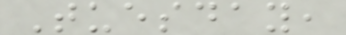Tuesday,
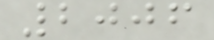2006
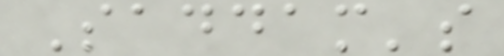Saddam's
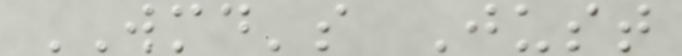WMD's Just
